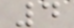4
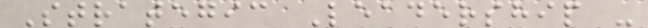Strategic Leadership -
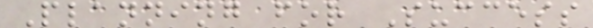Planning for Success
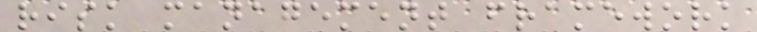risk management framework
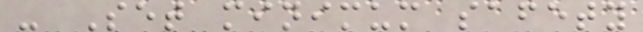- Set minimum safety
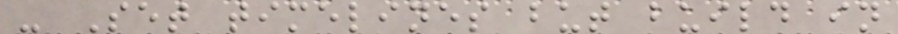- Set timelines but build in
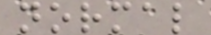normal
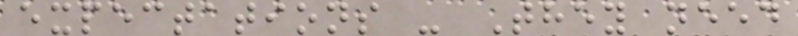expectations - They need
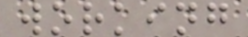working
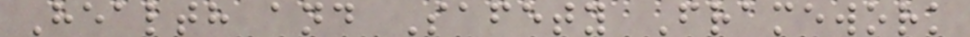Health and Safety Framework
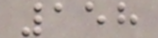158
